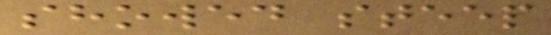showed steep
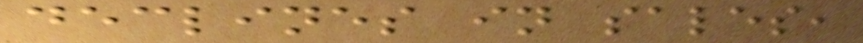declines in sales,
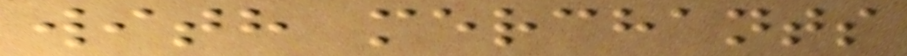with merchants
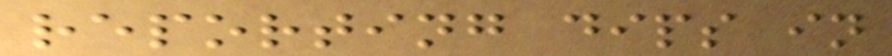reporting dips in
